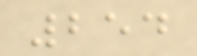254
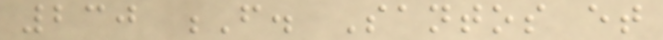230 F. Santos et
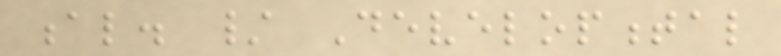al. / Developmental
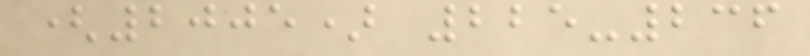(2005) 225-236
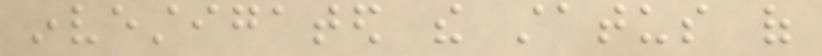investigated the status of
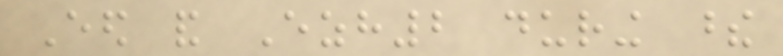Eed and Ezh2 during these
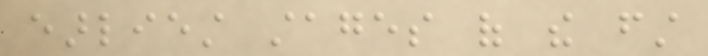earliest stages of the first
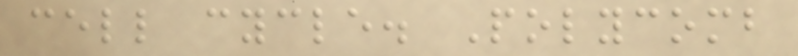cell cycle. Polycomb
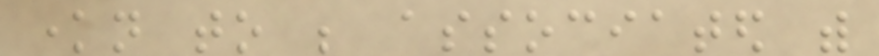known to be associated with
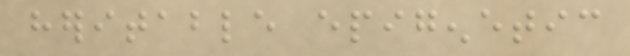heritable epigenetic
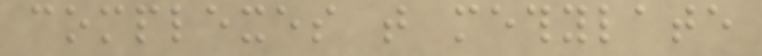complexes that methylate
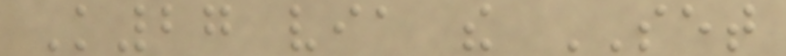K27 via the SET
